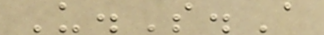U.S.A
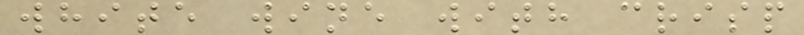white wine with crisp
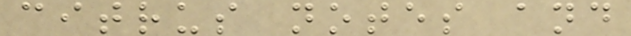citrus notes and
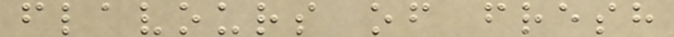flavours of fresh
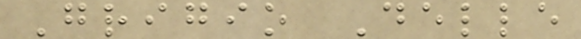Grigio Delle
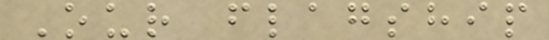Our flagship
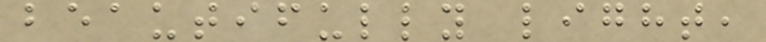beautifully light,
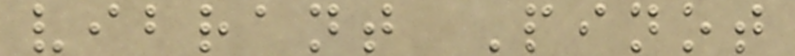vibrant Pinot
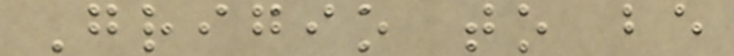Grigio to be
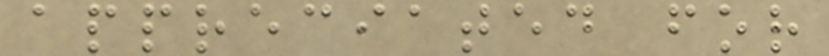appreciated for
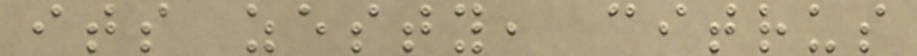its zesty, citrus
